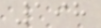198
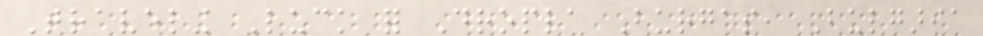Traveling Luck for Dropla Burgas, Bulgaria
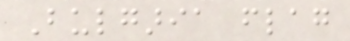Bulgaria flag
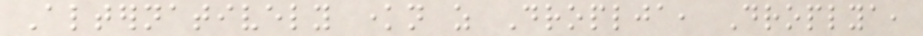Alternatively known as Droplja, Droplya,
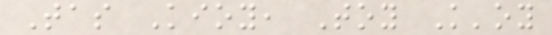Tas Kioy, Toy K'oy
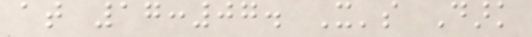at 17:07. It's Dark
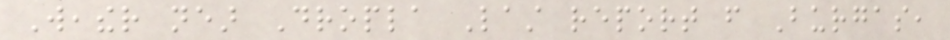Weather near Dropla Last report from Burgas,
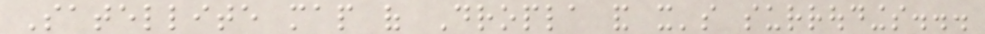Satellite map of Dropla and it's surroudings...
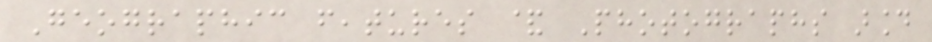Geographic features & Photographs around
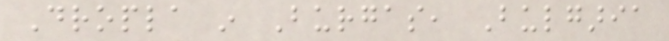Dropla in Burgas, Bulgaria
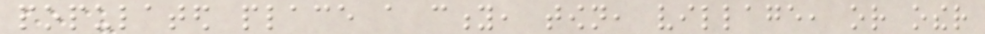populated place a city, town, village, or other
